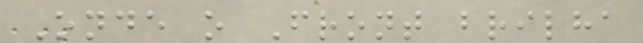Onde o Front brilha
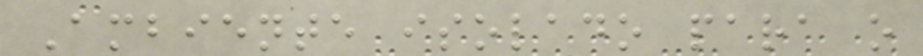Ambiente isolado para o
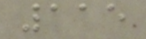115
